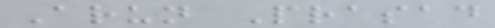Arun Prasad
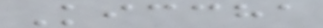Kiccha
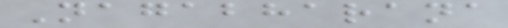Nagabharana
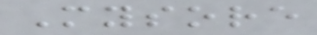Mysore
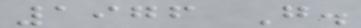1976 G.
